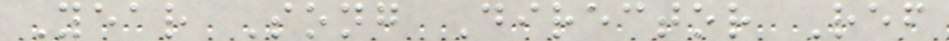Year Song Director Ref
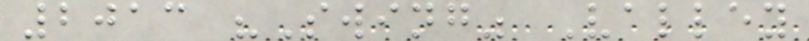2013 "Swing" Valley
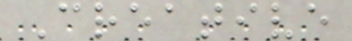Creative
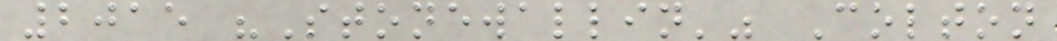2015 "Stonewallin'" Colton
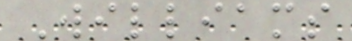Williams
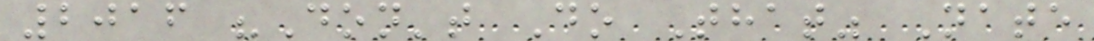2016 "Don't Do That" Nate
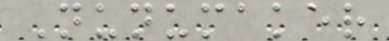Nunumaker
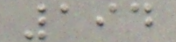194
